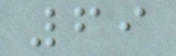69
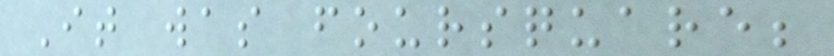It was foursquare;
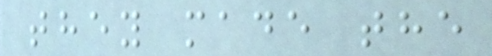they made the
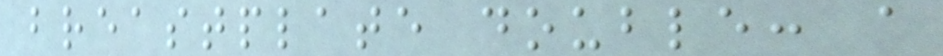breastplate double: a
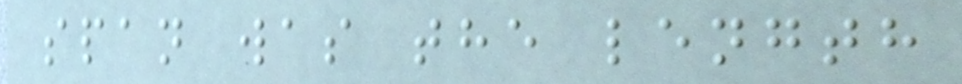span was the length
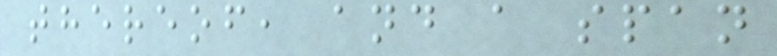thereof, and a span
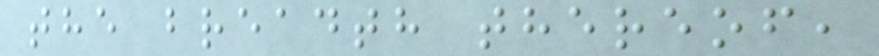the breadth thereof,
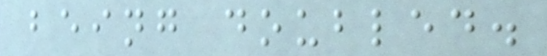being doubled.
